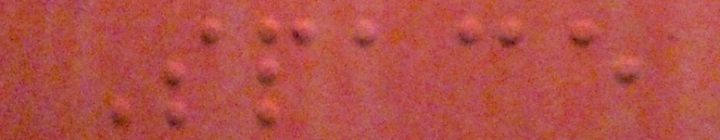Space
